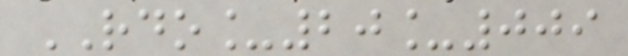RDO_20_009
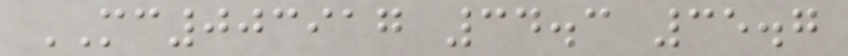MC003917 34.3 35.7
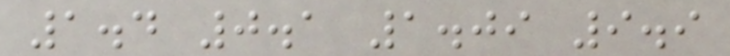1.4 0.1 1.09 9.9
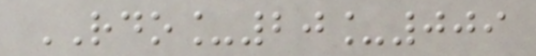RDO_20_009
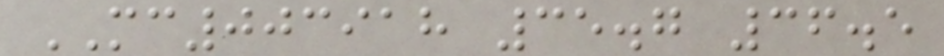MC003918 35.7 36.5
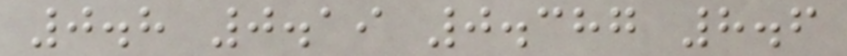0.8 0.19 0.387 8.6
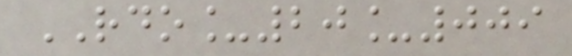RDO_20_009
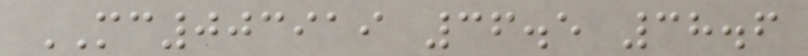MC003919 36.5 38.6
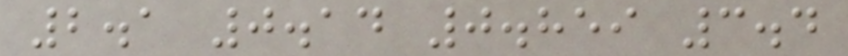2.1 0.14 0.859 3.4
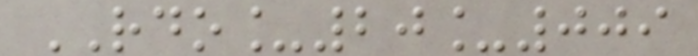RDO_20_009
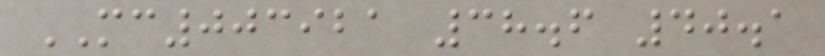MC003921 38.6 40.1
